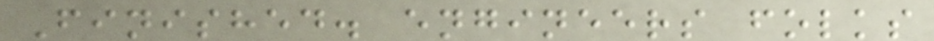Finished. engineers folks
